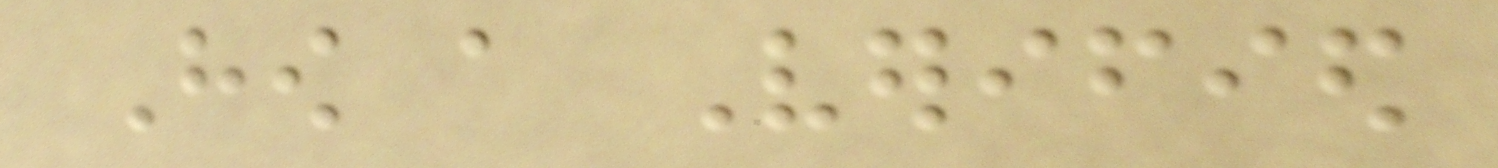How a Verified
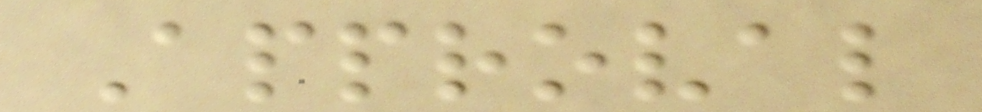Approval
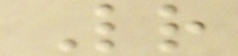Letter
